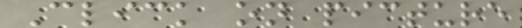Click on picture
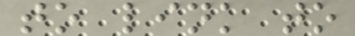to link to
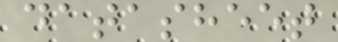datasheet
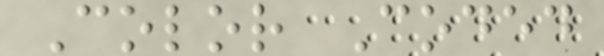Color Coded
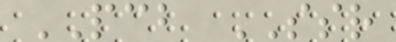PCB SSR
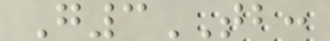G3TB:
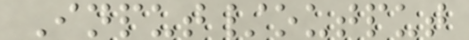Input/output
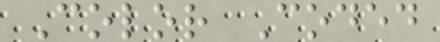Color Coded
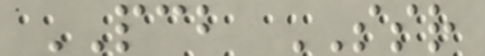PCB SSR
